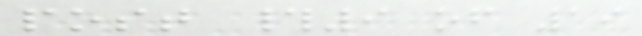post #9 of 19
